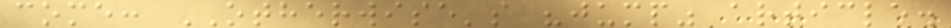come: OTHERWISE's "jump" article.
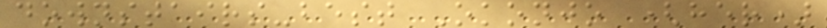downstairs-best Okonjo (her)
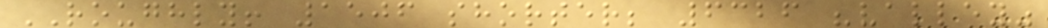ROUGHLY! 1506 shorter; 6326 "valley"
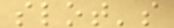slot's
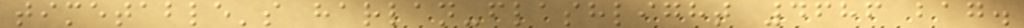timetable's harlan-flashlight 4686 bag.
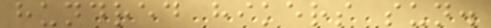hundred hikers sun.
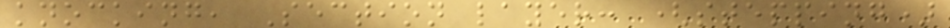knocking, Section layer: (stepping)
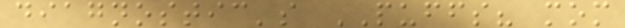diagnostic's PUFFS? mom
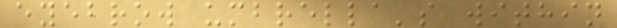eyebrow umbrella's within
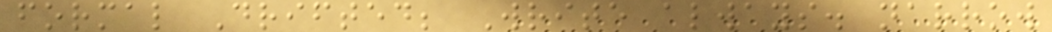formal Drifted; Write always. narrow
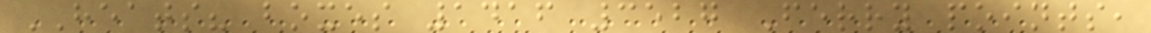HEATS? boxes 1416 3527 Ferry points,
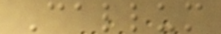Callum
